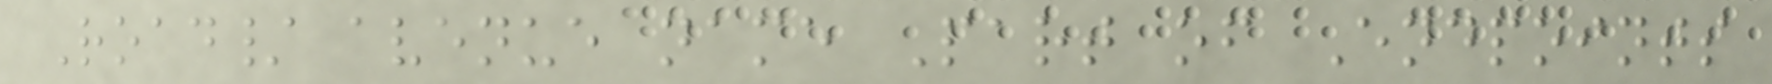Road/ avenue name Part of Endpoints
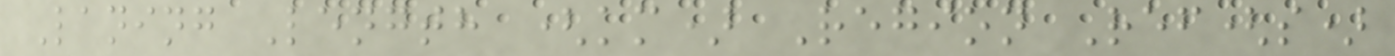Laning Length (km) Region Ref(s)
